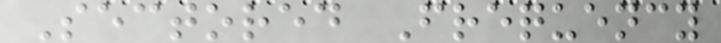Sectored Frequency
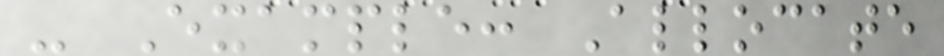- Example: Allocate
